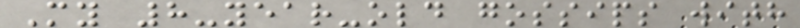My 8-year-old gossips with
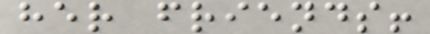her friends!
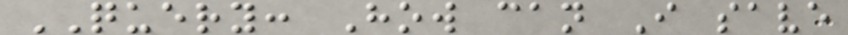QUERY: How can I save
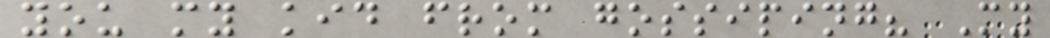you my kid from gossiping? My
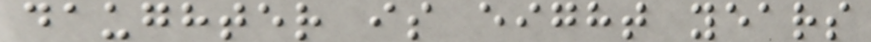daughter is eight years
